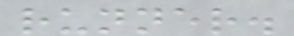runner.
